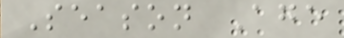Season Age
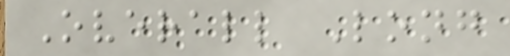Overall Long
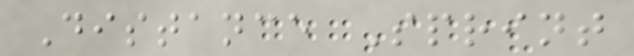Distance Sprint
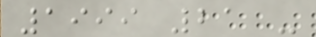1999 21 -
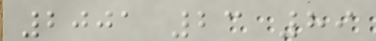2001 23 89
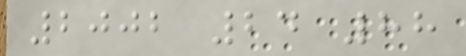2002 24 88
